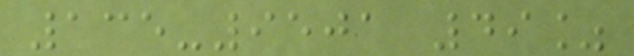135-9501 49%
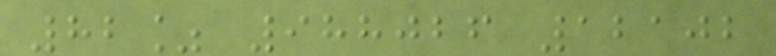82% 988026 12102
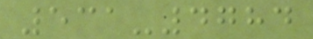531-4784
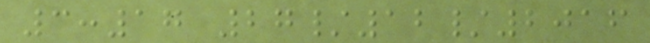3:17 27/12/2016
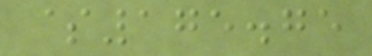$175.75
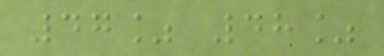47% 48%
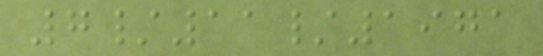7/11/1971
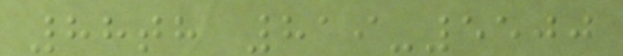88th 819-5500
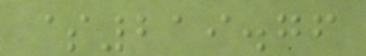$219.76
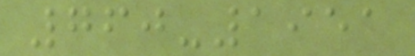760-1951
